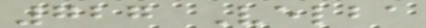727 Velba
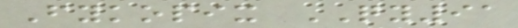Fykopix QY91
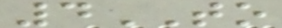4TO
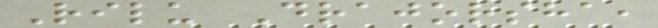Rilu Drajorsha,
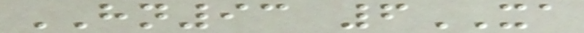HN93 6XA
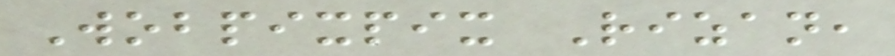Wobpixpix Rizan,
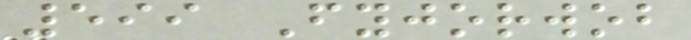599 Fyjorwob
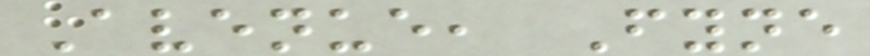Avenue, Fyne
